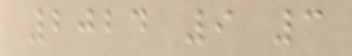2024 9 3
